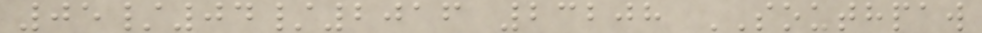05/04/2016 23208 SOUTHPAW
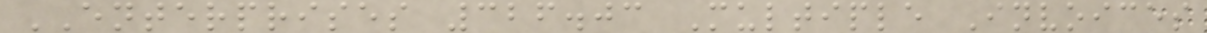ENTERPRISES 326.03 Multiple Invoices
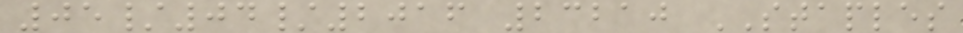05/04/2016 23210 STAPLES
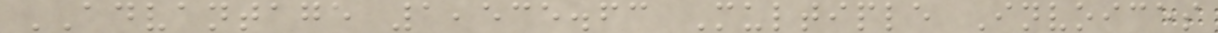ADVANTAGE 1,535.63 Multiple Invoices
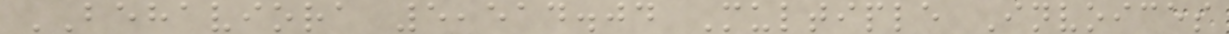BEHAVIORA 5,514.04 Multiple Invoices
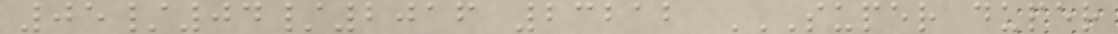05/04/2016 23212 SUPER DUPER
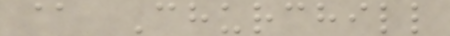@ Churchill
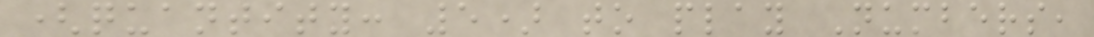(quantity: 5) to play Numbers,
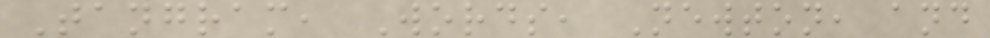Tangram, Words, Newton, and
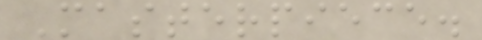Masterpiece.
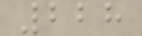228
